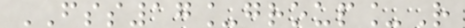FSS17_group_R
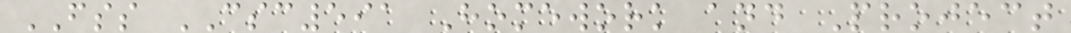FSS CSC591 Homework and Project
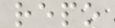repo
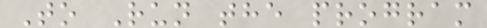To Run the program
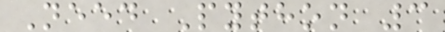Need Python 3
